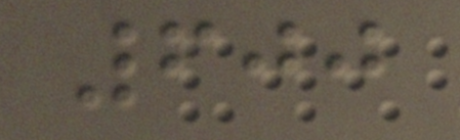600
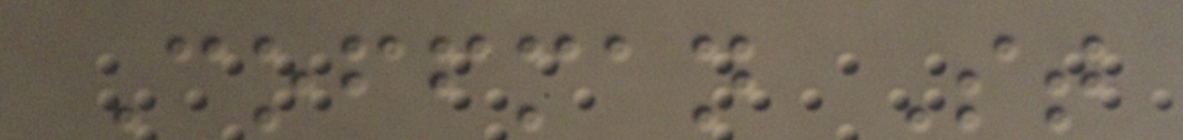Coffman St
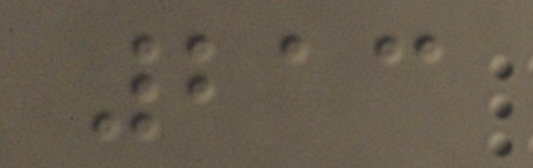213
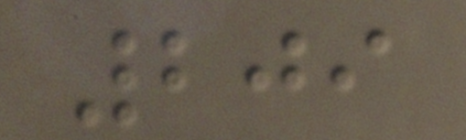209
